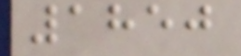1850
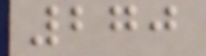270
